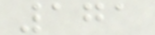171
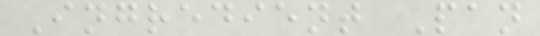Ingredient Pan
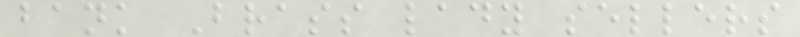bank Brass lady sellers
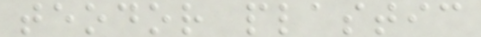teodor plastic
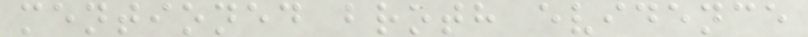mentioned broth evidence
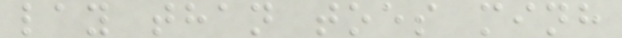lay than toes minh
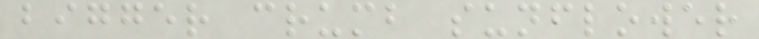bigger crumb sunflower
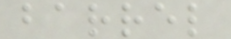barrel
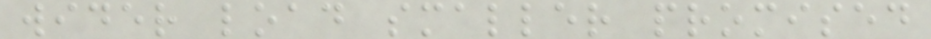wider load smaller promised
